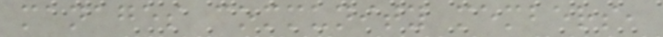manages community members,
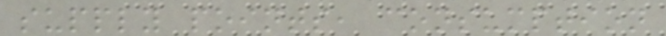supply points, consumption
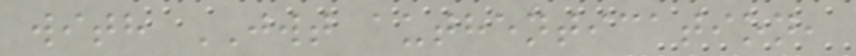with JWT authentication,
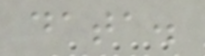data.
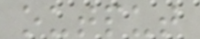output
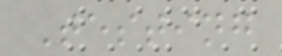Testing
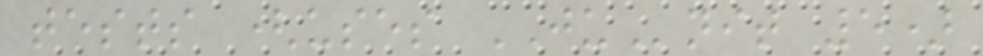tests (uses JUnit 5)
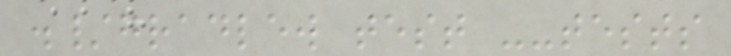./gradlew test --tests
